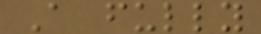A fully
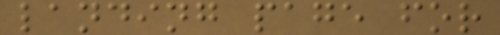landing page for
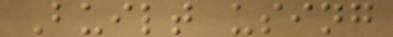Built using
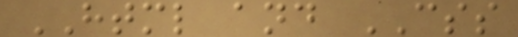HTML and CSS
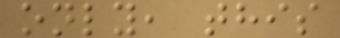only, this
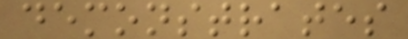demonstrates
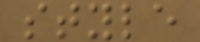style
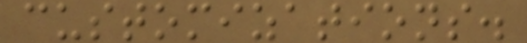customizations.
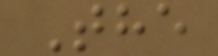The
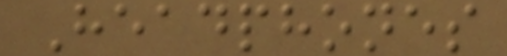Headphones
